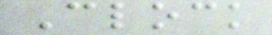Clock
